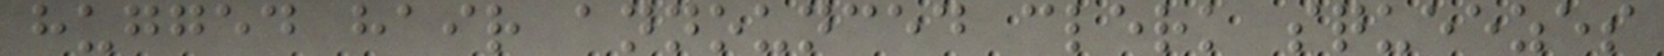hugged hair announced clerk squeezes
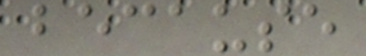because
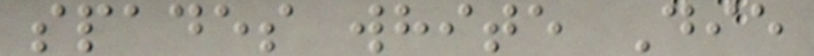spades white Die
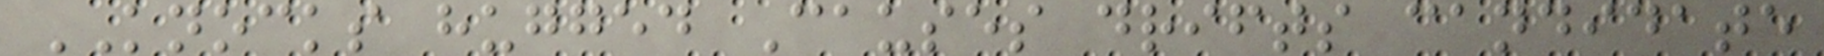KNOCKS hugged Causes drifts candidate
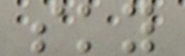sky
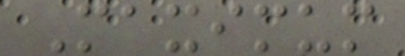Maximum
